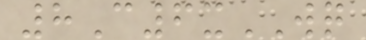8C6xWQ
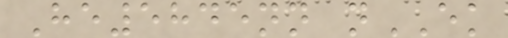He5845nn nEK
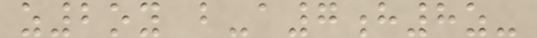z2oy b-a7h8z-
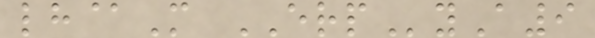lh@M ERPyA9
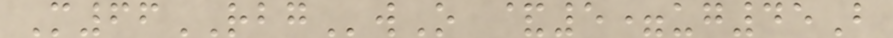M66RBGwO &5=ug45B
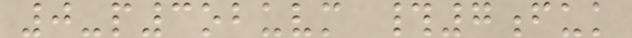0-p3obuvm #7fuk
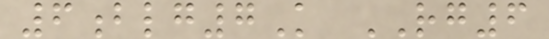6blg7K RG6
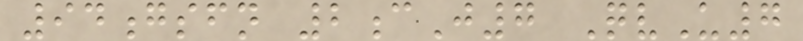94gsfn 2cJ7 QvU7
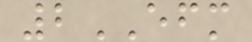2EFM
